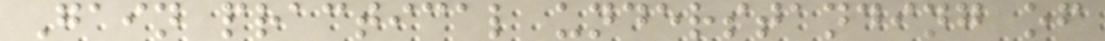Gain practical understanding of
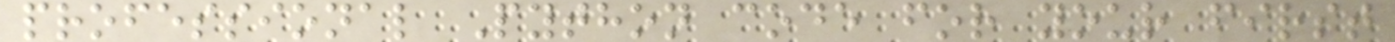professional Python code for your first
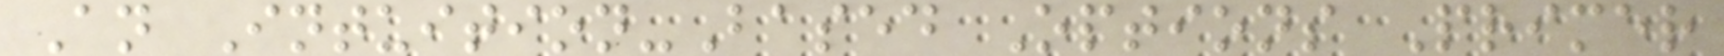An Intuition-Based Options Primer
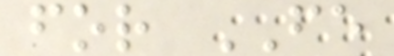for FE
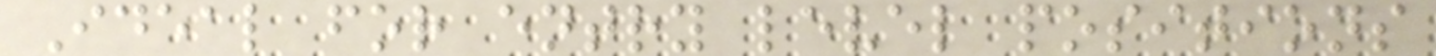Ideal for entry level positions
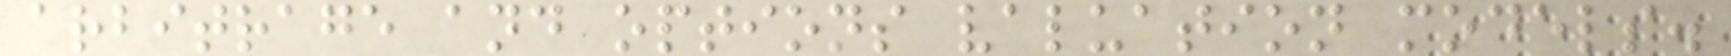arbitrage and options valuation models.
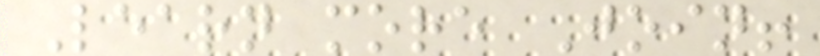Learn more Join!
